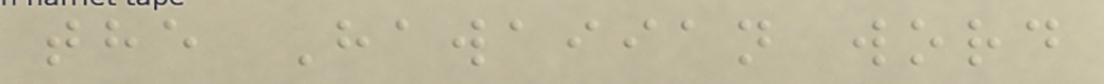the Hawaiian word
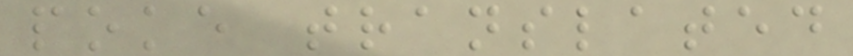poke translated
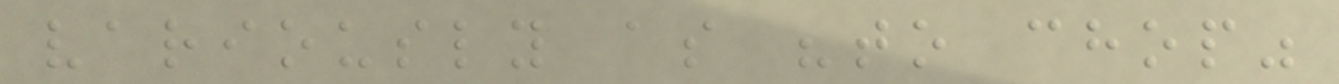variously as "to chop"
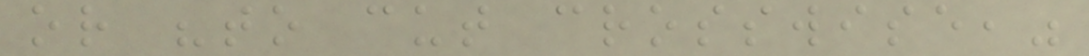or "to cut crosswise,"
